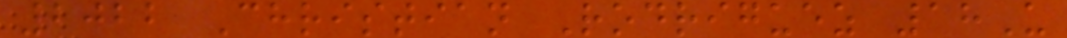2022 Christian Rodriguez 18U
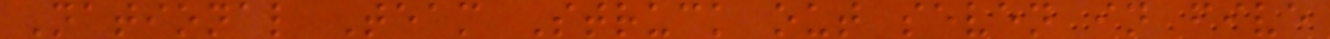National Team Struck out seven in five
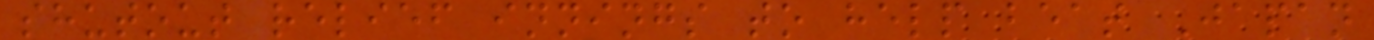shutout relief innings to help beat Japan
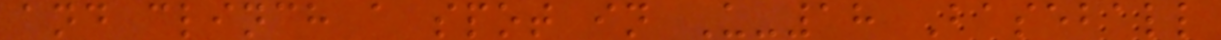and clinch a spot in U-18 Baseball
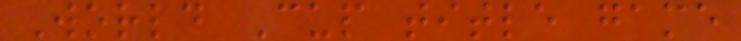World Cup title game
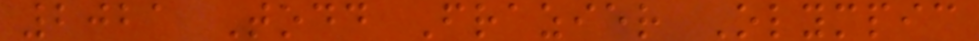2021 Todd Frazier Olympic
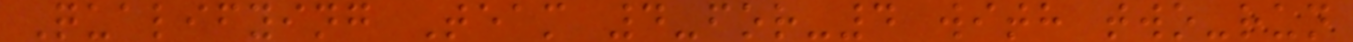Qualifying Team 4-for-4 with two-run
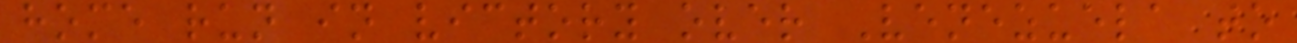home run in victory over Venezuela to
